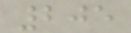205
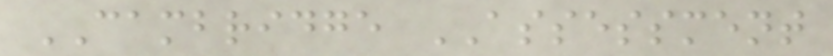CAMBRIDGE ASSESSMENT
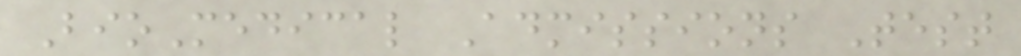BioMedical Admissions Test
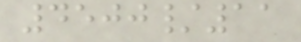4500/11
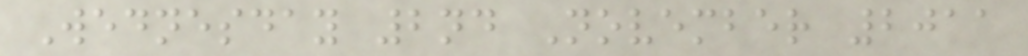Wednesday 2nd November 2011
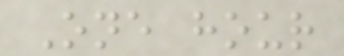One hour
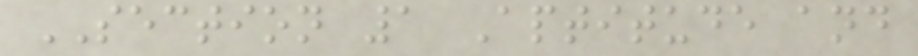SECTION 1 Aptitude and
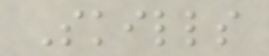Skills
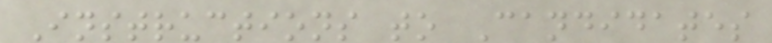Instructions to Candidates
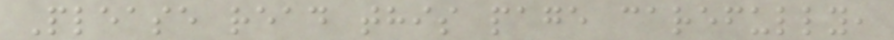Please read this page carefully,
